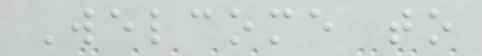Welcome to
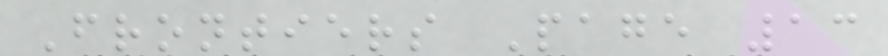Frontiers Page 13
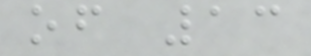of 13
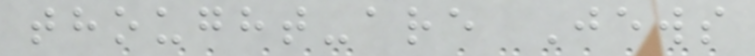thought-are Jews
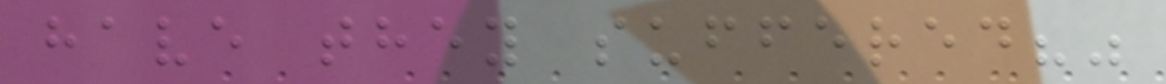have they suffered?"
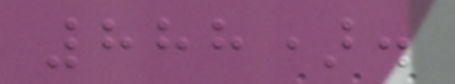888).
